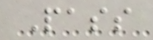Pass
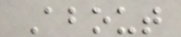About
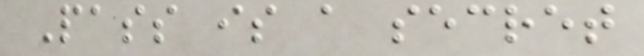Pass is a secret
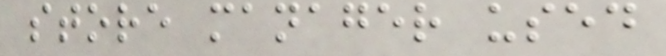store manager used
